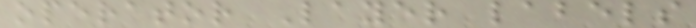operator Layer labels
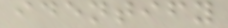identify
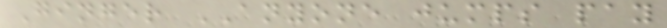Ginger ANYONE jumps pay
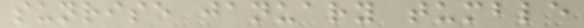sunrise january tumble
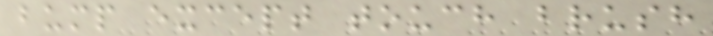bump except touch brush
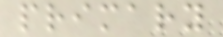primary
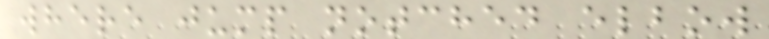where jump notched elbow
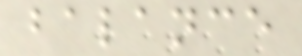balance
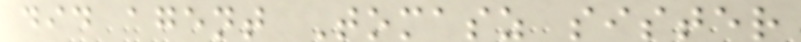did agent Tomasz sister
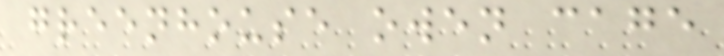greenhouse owen cage
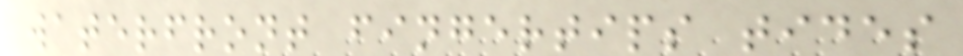waterfront fingertips tides
